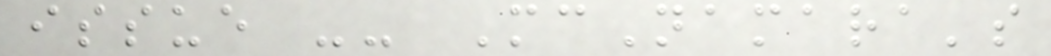issue -- McNamara's
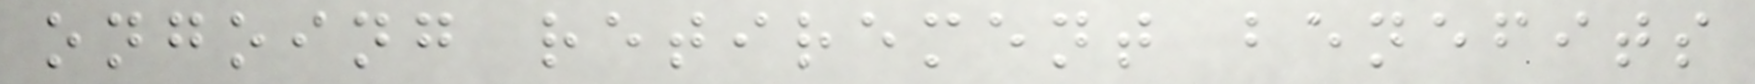ongoing retirement benefits
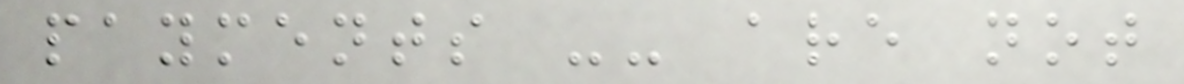payments -- are not
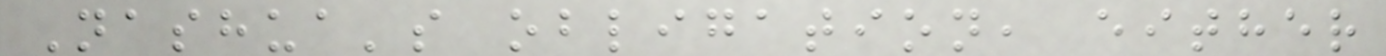Nashua's obligation, either
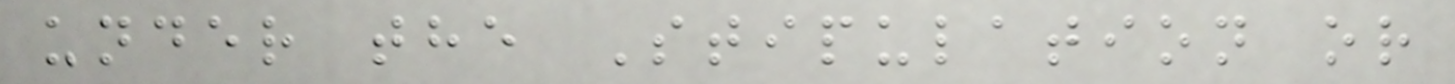under the Stipulation or
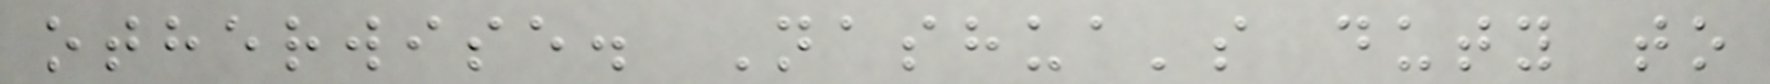otherwise. Nashua's duty to
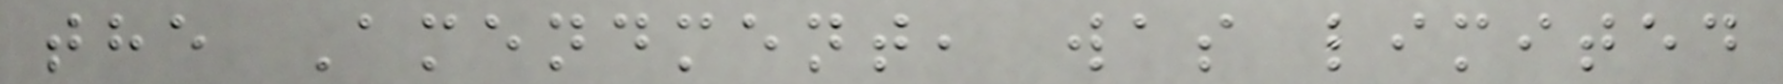the Amendment, was limited
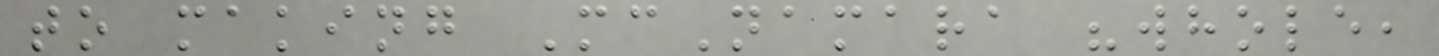to making McNamara "whole,
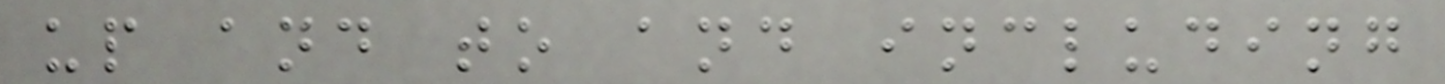up and to and including
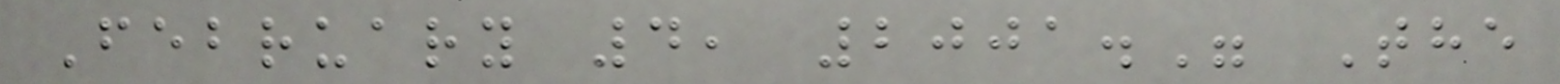February 4, 2001." The
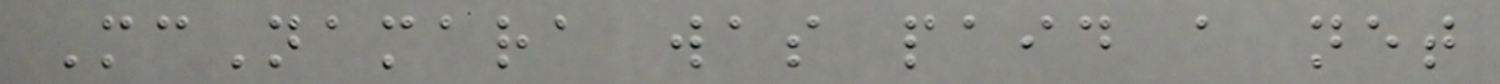McNamara was paid a net
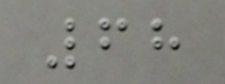68
